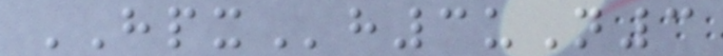HPXh3uN3
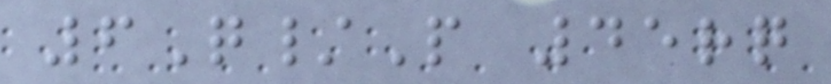6Q/P 45rq
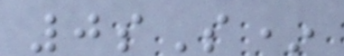0sS*
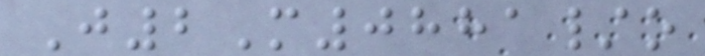J2M0881/o
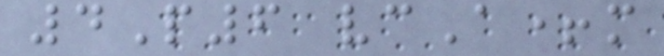4P6 vcA+m
